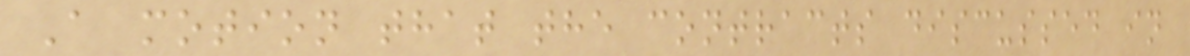A motion that the contracts discussed in
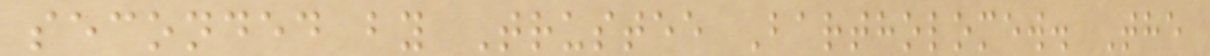seconded by Trustee Bartholomew. The
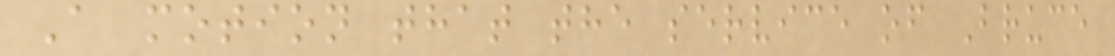A motion that the service of Bruce
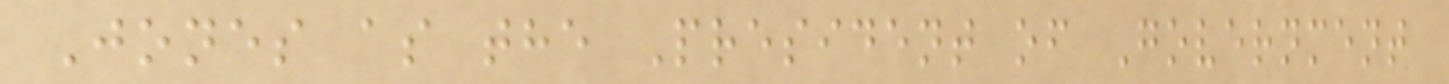Jones as the President of Government
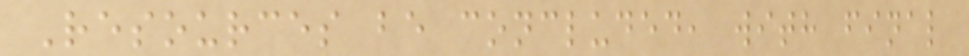Resources be concluded, with final
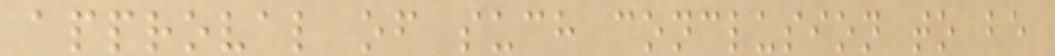approval of such conclusion to be
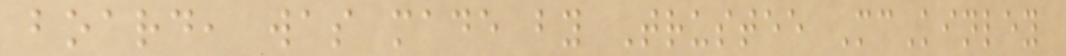board, was made by Trustee McKinley
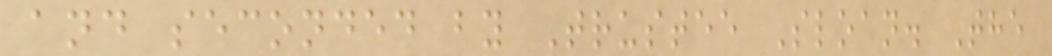and seconded by Trustee Sloan. The
